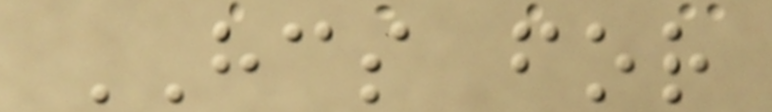HCS for
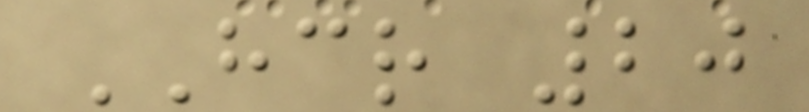HCR 20
